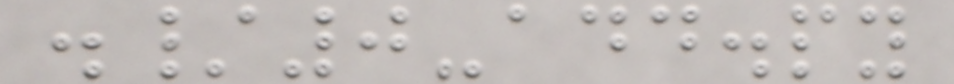./0-add.py
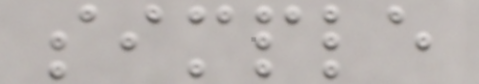simple
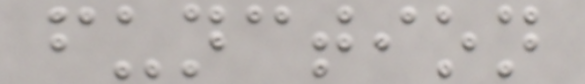function
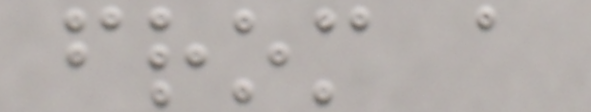from a
